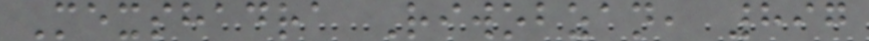Mexshadra Riwobzan, 897
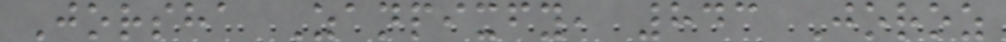Jorsha Zanpixfy, 843 Joroz
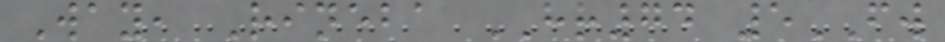Way, Rineba HR74 5FW
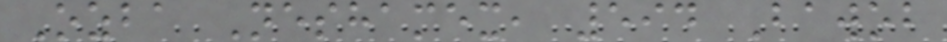Ozba Neshamex, 594 Bawob
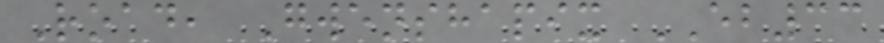Road, Gwenshapix EB33
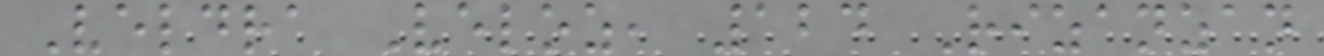Veldra Veloz, 124 Rizanzan
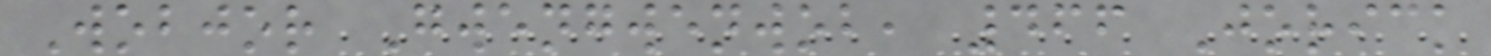Wobjor Gwengwenwob, 466 Jorick
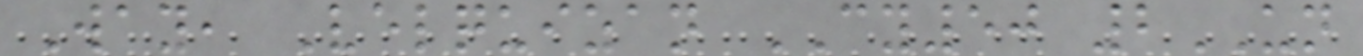Way, Velquizan CY50 2UN
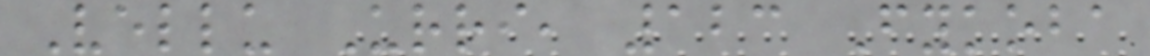Vellu Urri, 123 Fykoba
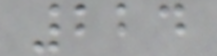224
